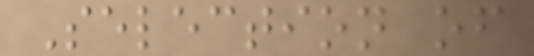Selection of
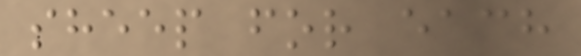sheep for each
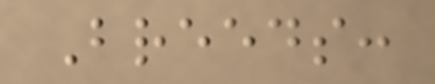Breeds:
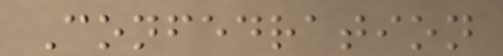Confedration
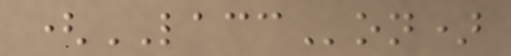(LACCon)
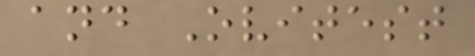and Ovitest
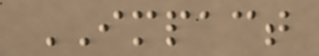IMPACT
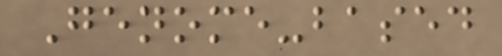Genome-based
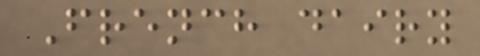French dairy
